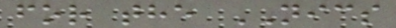for the NICS
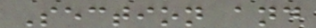Section and
